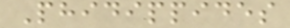Phidippides
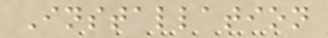Installation
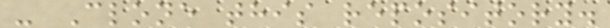- Clone this repository.
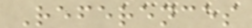References
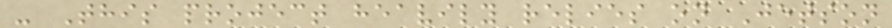- This project heavily relies on Jetson
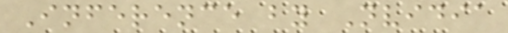Inference by Nvidia
